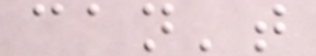can't
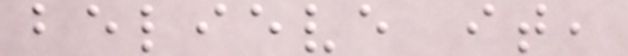believe it,
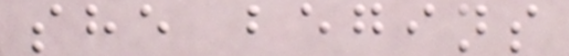she begins
